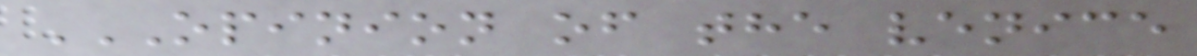OPINION OF THE VENICE
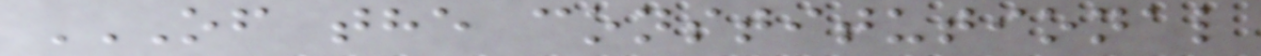OF THE CONSTITUTIONAL
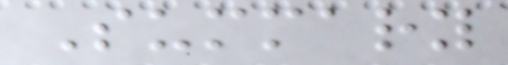Summary
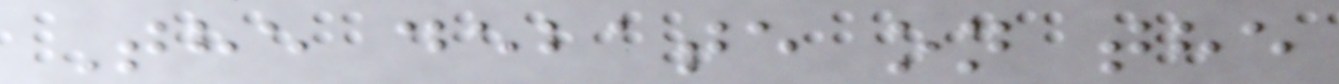The debate on the
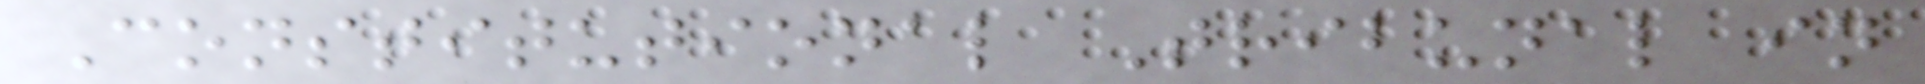Constitutional Tribunal in
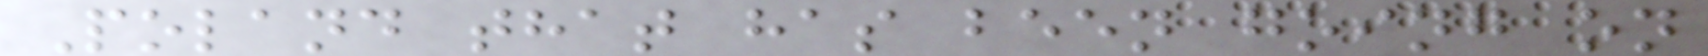Poland that has been going on
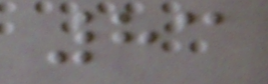83
